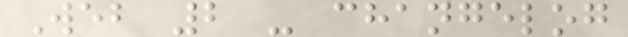Web 2 - changelog
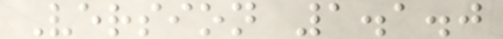Version 1.1.0
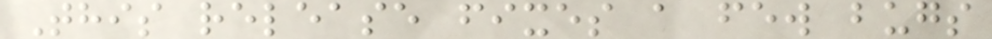This release fixes a few bugs
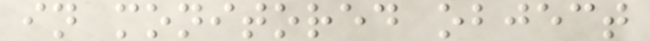in monitored object
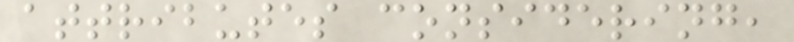attributes considering,
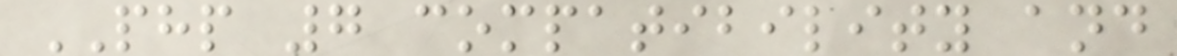PHP 7 compatibility and
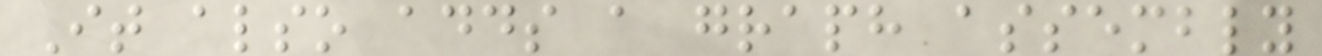It also adds a graph assembly
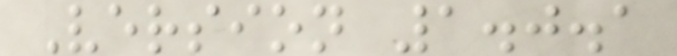Version 1.0.1
